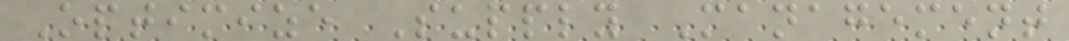Optimize Supply Management
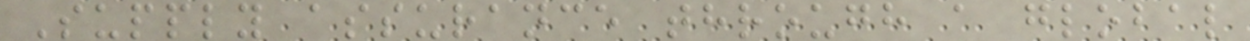Supply assurance through a global
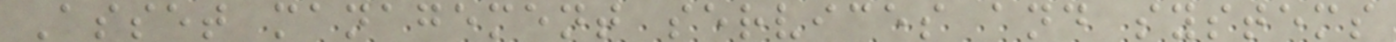Asset management services and systems
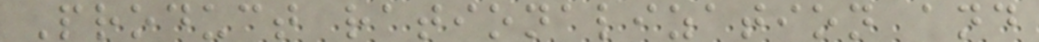Product rationalization and
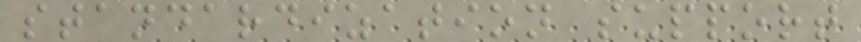standardization support
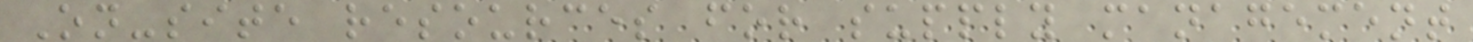On-site resources for supply management
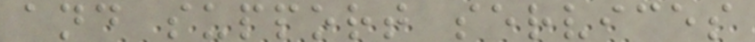and support services
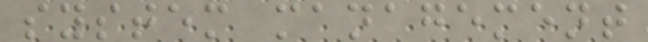system management
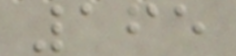165
